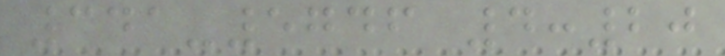341-5746 4:20
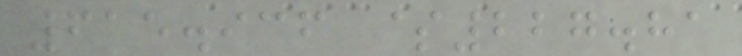615.936 $227.81
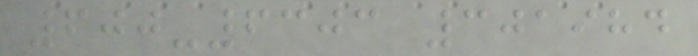600-6303 301984
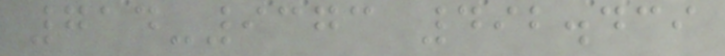714-9373 492.439
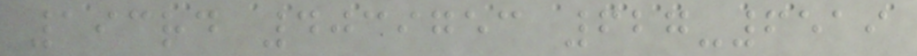193rd 4039753 627-6519
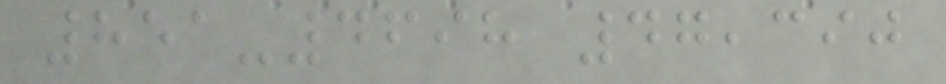851-4698 47,390
